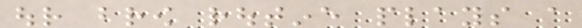our brow routine plays a
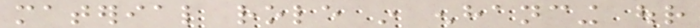material role in enhancing our
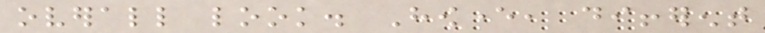overall look. However, different
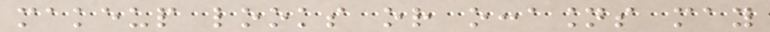makeup looks or occasions may
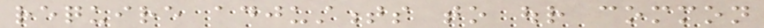require adjustments to our common
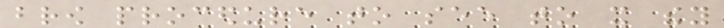brow procedure to see to it they
